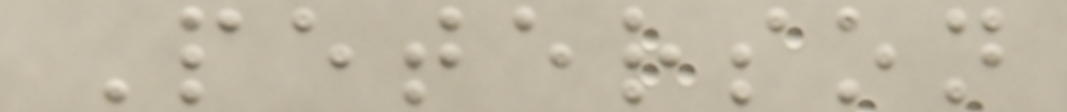Peterson
